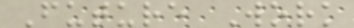Future Work
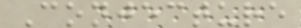Conjecture
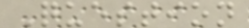Question
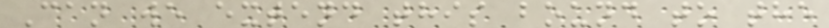Can we extend this bound to the
